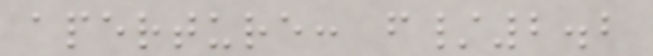aperture: f/2.2
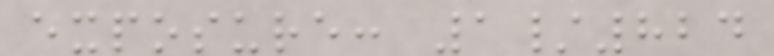exposure: 1/824
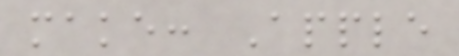make: Apple
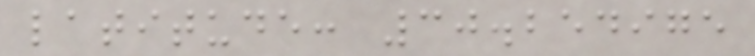latitude: 30.254975
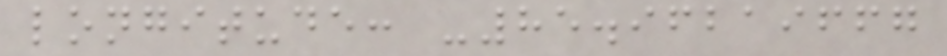longitude: -85.96219667
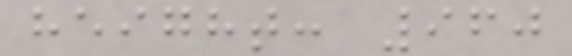height: 960
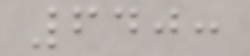640:
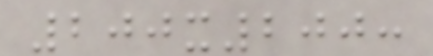200x200:
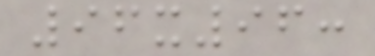96x96:
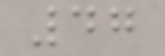47
